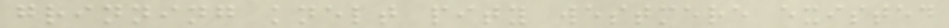grinning knelt pity westmere existed
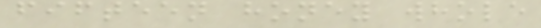fifteen honey whole
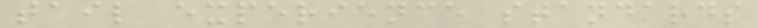tail experience standards
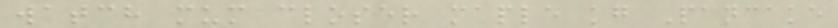watch mum closer maple kg Pancake
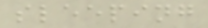sleeping
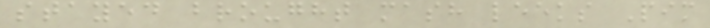stayed brought mash leeks Pim
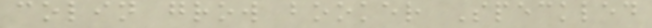colin grow booker Speckled
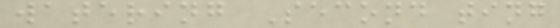watering Second ting
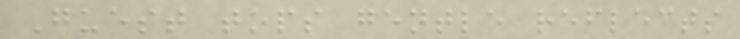Guest tops gentle reflects
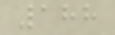188
